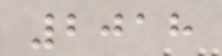2018
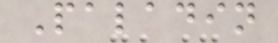Paladin
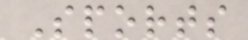Sports
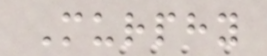Murphy
